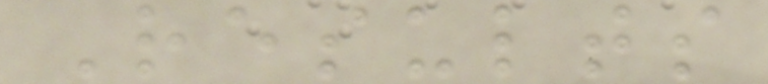Results
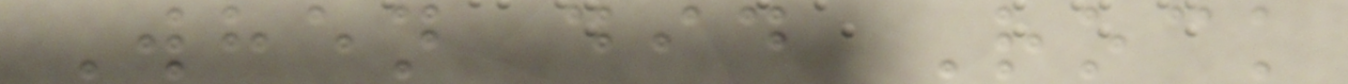When did Rock
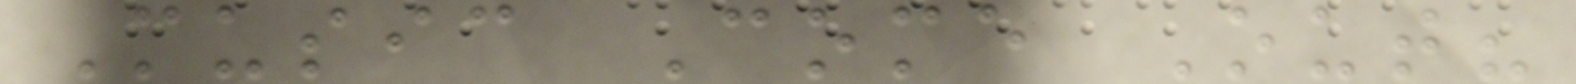Music Come Out?
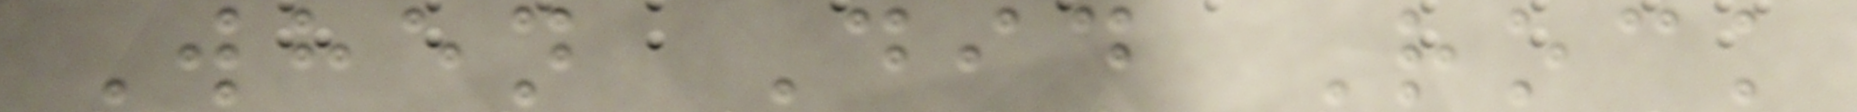When Did Rock
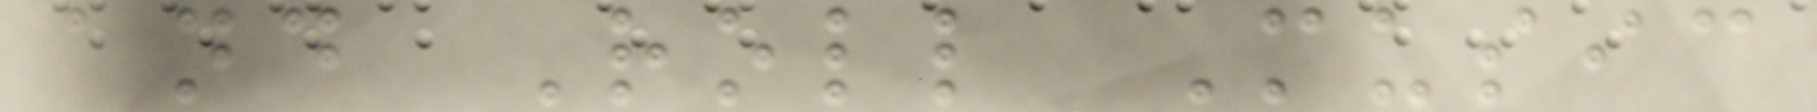and Roll Music
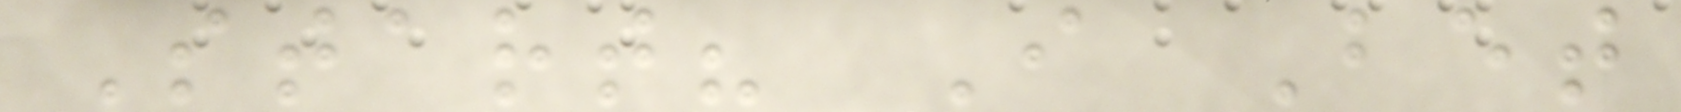Start? I Bet
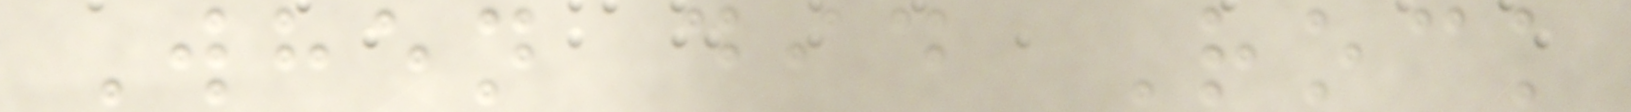When did Rock
